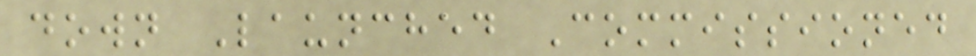down Launched Commissioned
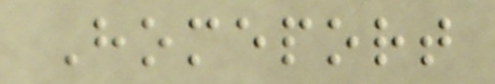Homeport
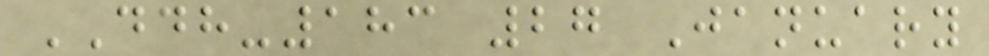DDH-183 27 January
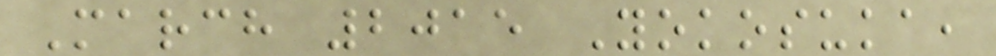March 2015 Yokosuka,
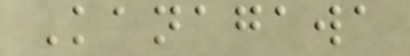Kanagawa
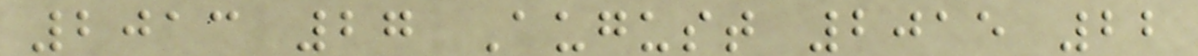2013 27 August 2015 22
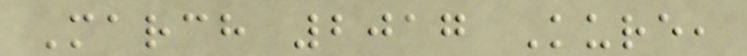March 2017 Kure,
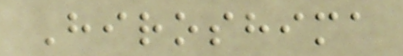Hiroshima
